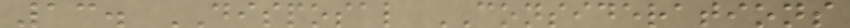13. DISPOSAL CONSIDERATIONS
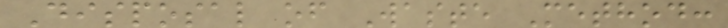Disposal of Waste Method:
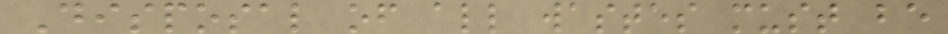Disposal of all wastes must be
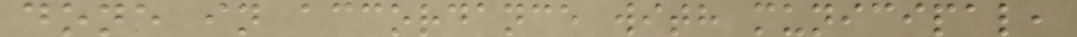done in accordance with municipal,
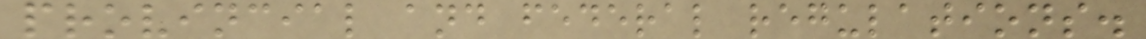provincial and federal regulations.
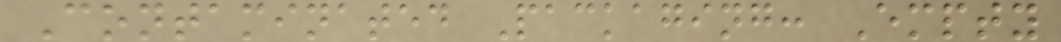Contaminated Packaging: Empty
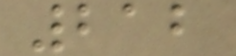212
